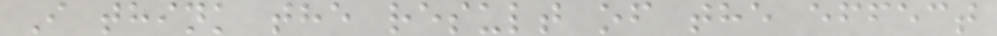I think the result of the effect
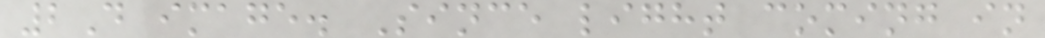2D image. Since light coming in
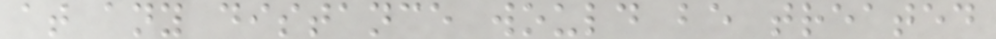at any distance would be treated
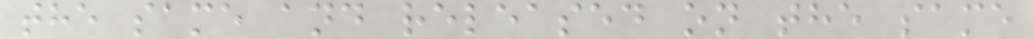the same and released on the same
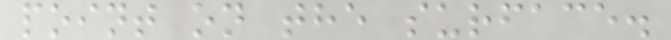point on the surface.
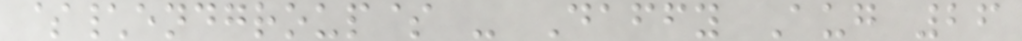$\endgroup$ - Daffy Aug 26
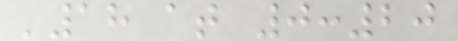'18 at 0:20
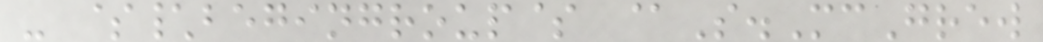- $\begingroup$ @S.McGrew
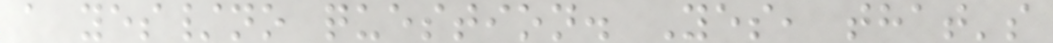a yes/no question. Yes, that's
